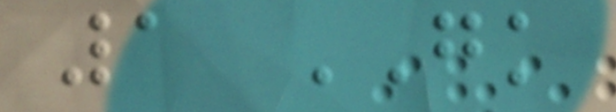1 GK
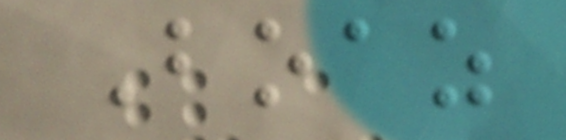Boaz
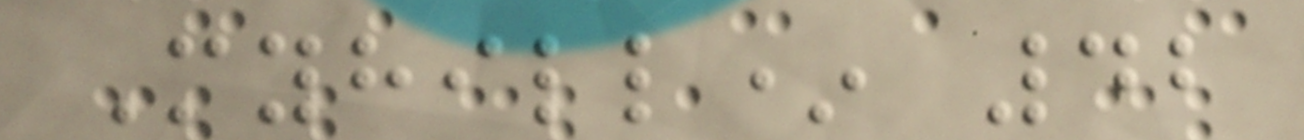Myhill* 42
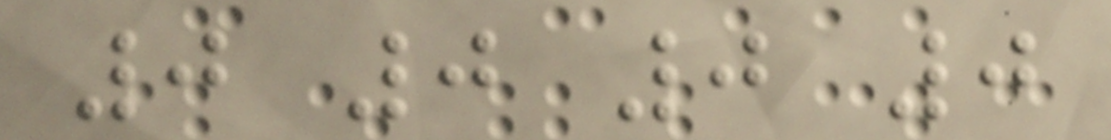0 0 0 0
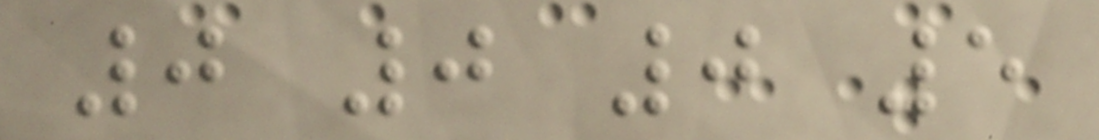0 0 0 5
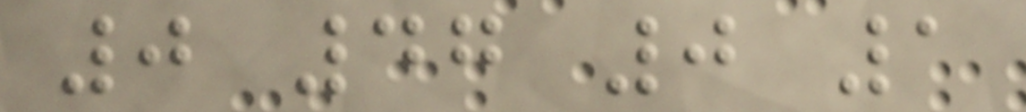0 47 0 1
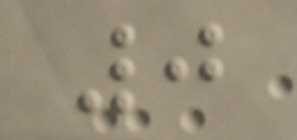0
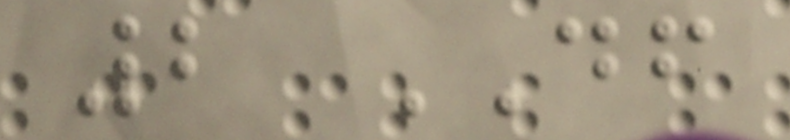2 DF
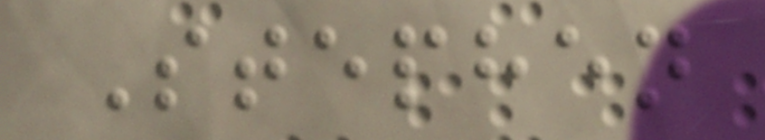Stephen
